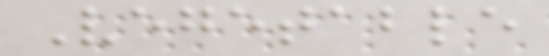Vegetable
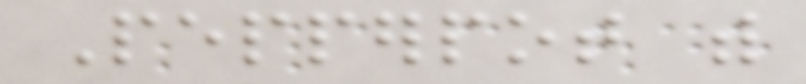Pepperpot with
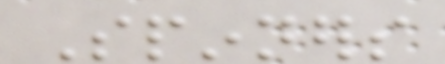Spinners
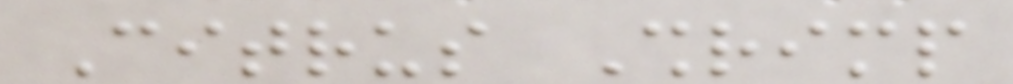Citrus Shrimp
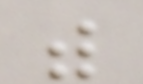with
